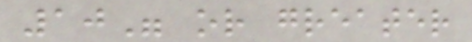10" or greater
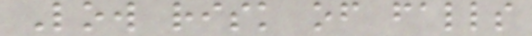Low risk of falls
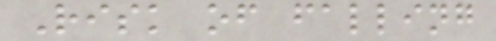Risk of falling
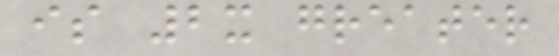is 2x greater
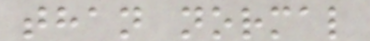than normal
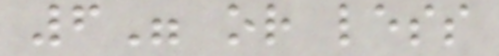6" or less
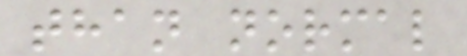than normal
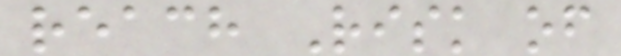reach Risk of
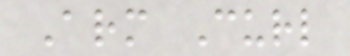Arm Curl
